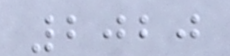2020
